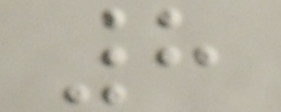8
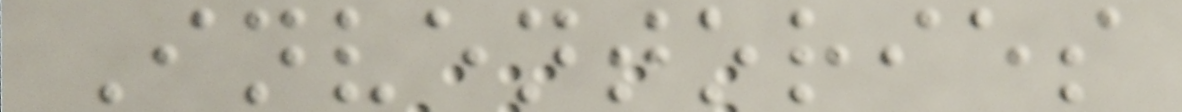Inventories
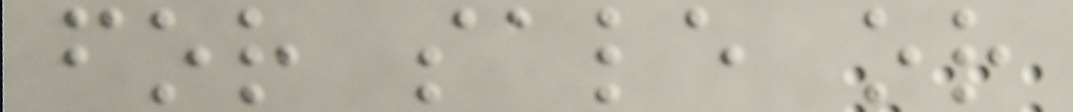for sale or
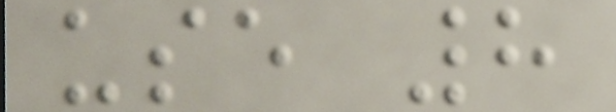use 8
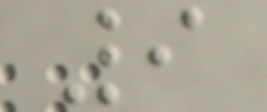9
